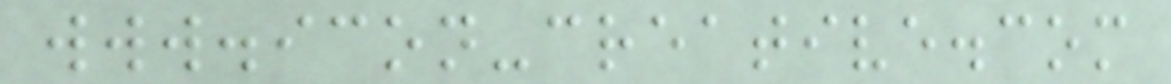www.icon-creative.com
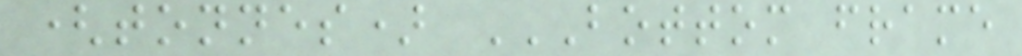(tonnes) BOTTOM FRAME
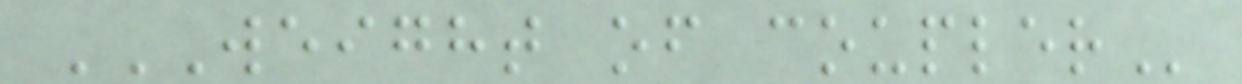WEIGHT OF COUPLER
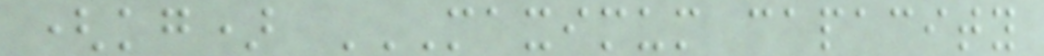(kg) MAXIMUM CAPACITY
